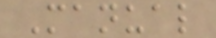Manual
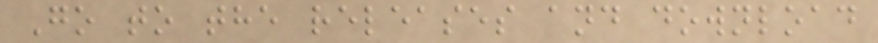Go to the releases and download
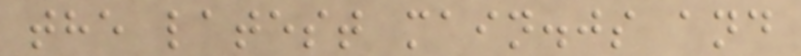the latest main.js and
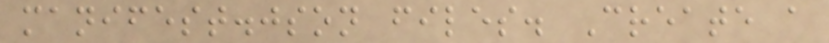manifest.json files. Create a
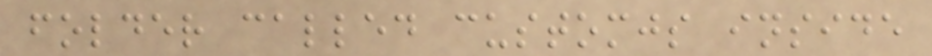folder called customjs inside
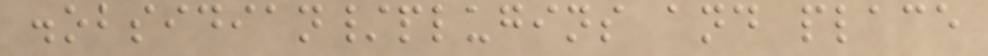.obsidian/plugins and place
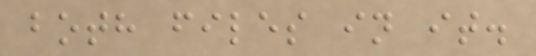both files in it.
